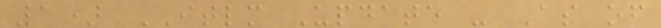1) ITLM Update - As of
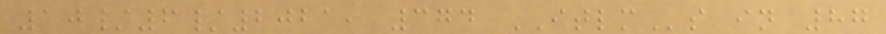10/6/2021, 374 ITLMs in 87
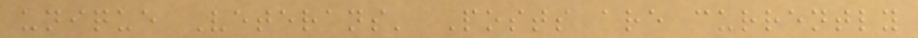unique Veterans' Posts are currently
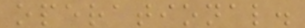operational.
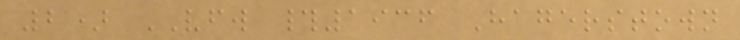2) VFW #1936 Hagerstown
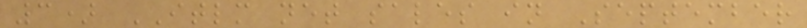3) ITLM net sales in September
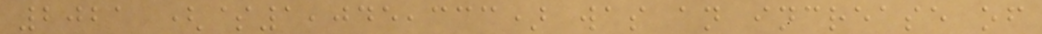2021 ($1,045,333) was an increase of
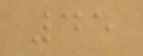45
